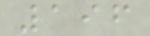196
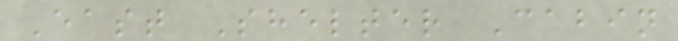East Shelter Cabin
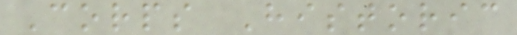Corps Historic
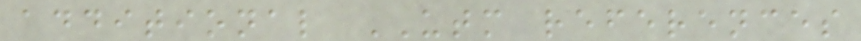additional UTM references
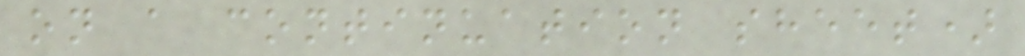on a continuation sheet)
